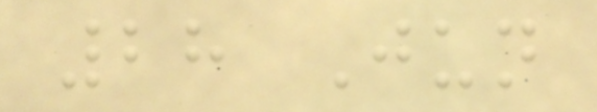28 Jun
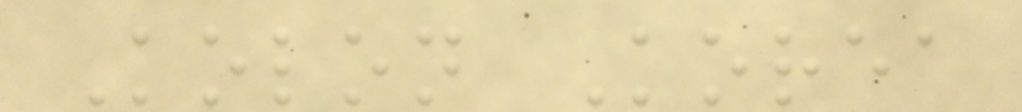Kolon Korea
